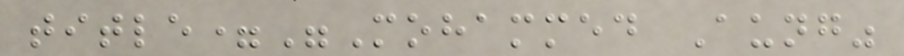title="Mohammed Aung"
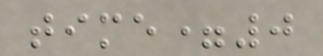time=0
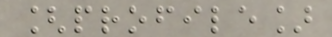[profile]
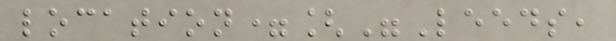location=["Leeds,
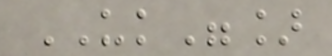UK"]
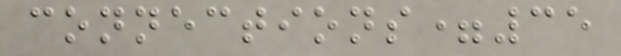connections=35
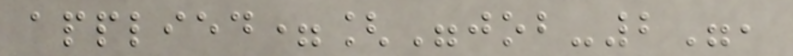applied=["job-2",
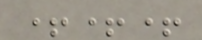+++
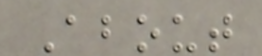About
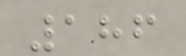186
